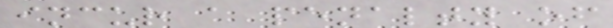incur a penalty of
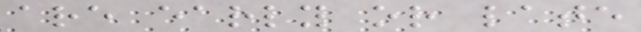are early or late
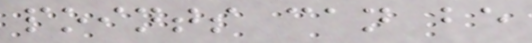points can be
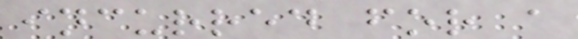incurred for a
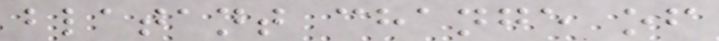blatant change of
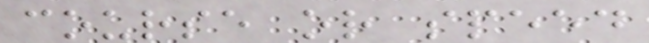course or speed
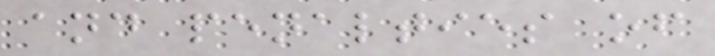and penalties of
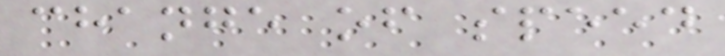change of speed
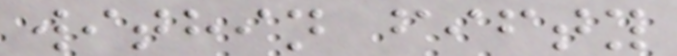within fifty
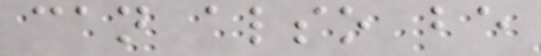can also be
